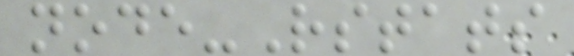node-Rstats
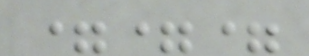===
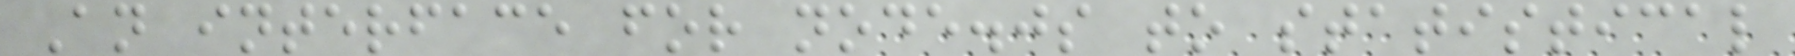An interface for node.js to statistical
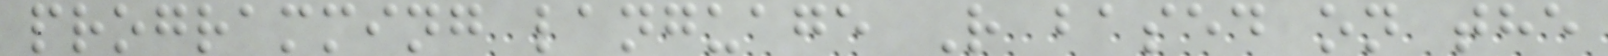programming language R based on the
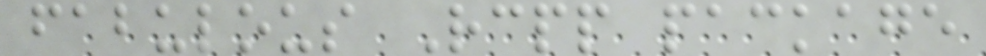fabulous Rcpp package
